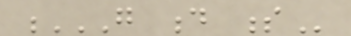G D S
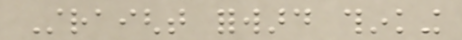Straight forward thinking
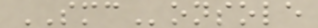SMConsole
